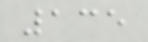135
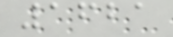1621
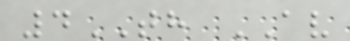4TH AV
